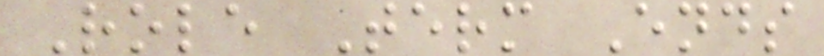Role Term Ends
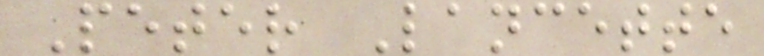Peter Lancette
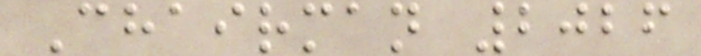Chairman 2026
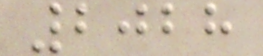2028
